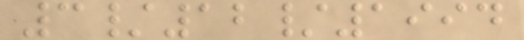3/12/1994
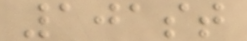101st
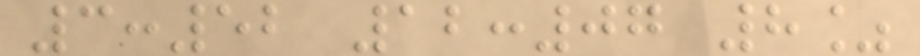3:52 12:07 8%
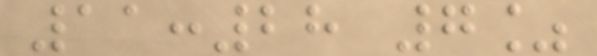11:28 7%
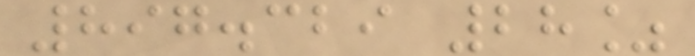897.329 28%
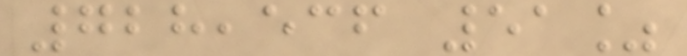728,536 51%
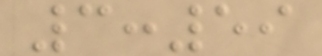3:59
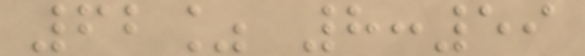62% 8:59
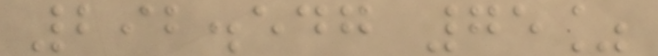292.547 75%
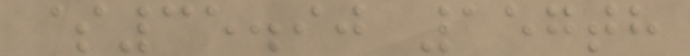$35.90 157th
